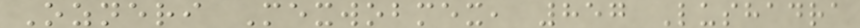Ozneri Mexwobmex, 857 Lushadra
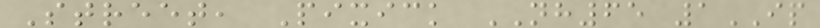Street, Pixick NH65 1IP
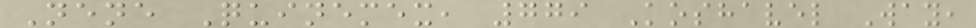Nene Quinemex, 779 Koshavel Way,
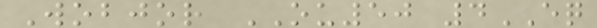Wobjor OU50 4EQ
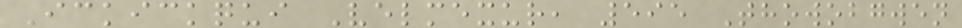Ickickqui Velmexur, 595 Thowobgwen
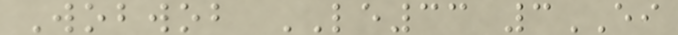Wobwob LE33 3EI
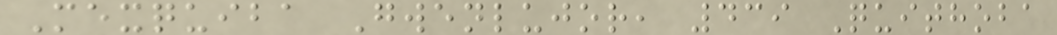Mexquiba Gwenlujor, 439 Quithoba
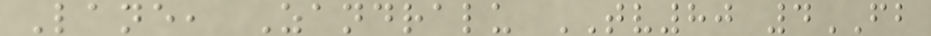Lane, Zandralu TV80 4FB
